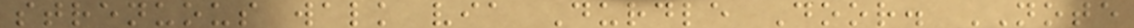strenuous walk via Durdle Door. NOTE
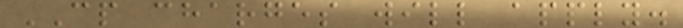CP charges will apply.
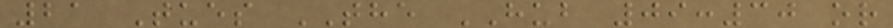21 Tues THE HUB 09:30 or
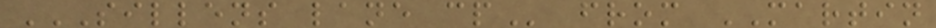SILLENS LANE CP from MARTIN
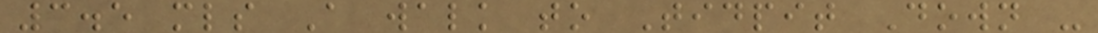3.5 mls A walk to Tidpit Down -
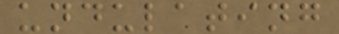undulating
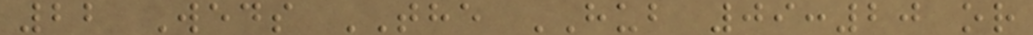22 Weds THE HUB 09:20 or
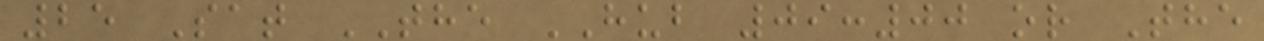25 Sat THE HUB 09:00 or The
